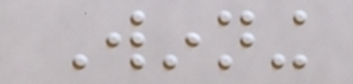Winning
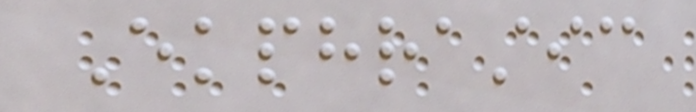Ekphrastic
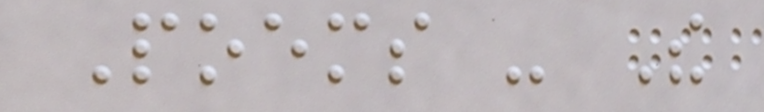Poems - The
